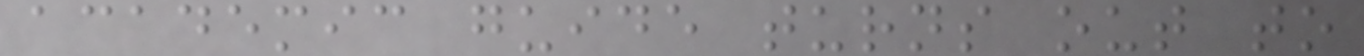academic guide turns out to
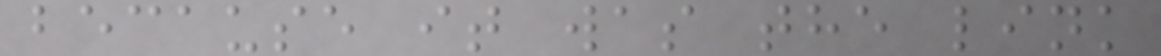because it was the link
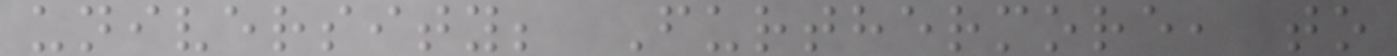university; Furthermore, to
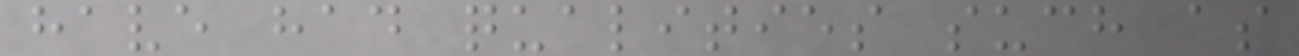have had qualities such as
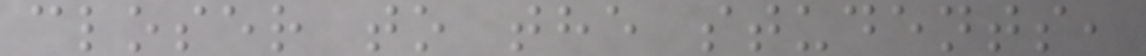closer to the students,
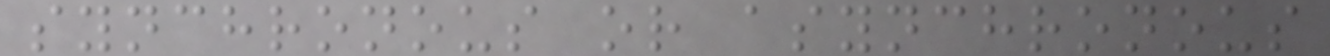synchronous or asynchronous
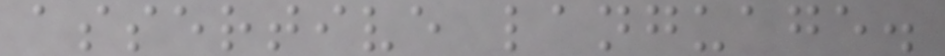assertive language.
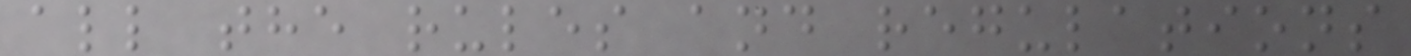all the rules and regulations
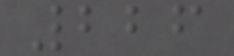226
